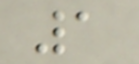1
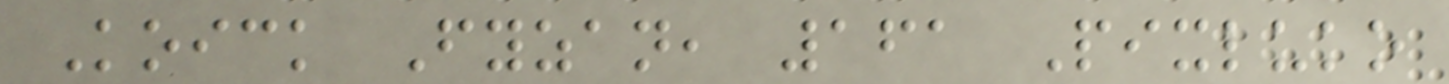Koick Fyzan, 161 Pixluko
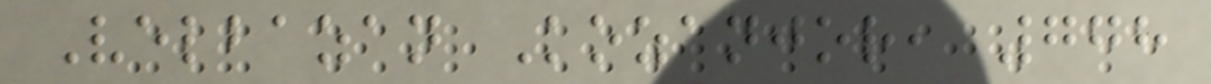Velbazan Kozanjor, 778
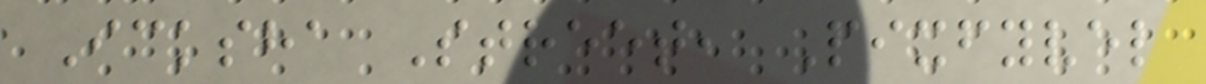Icksha Street, Pixfyvel
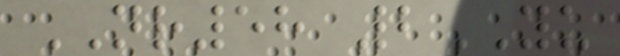NR58 2YU
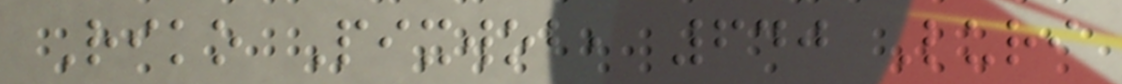Riko Pixwob, 640 Luri
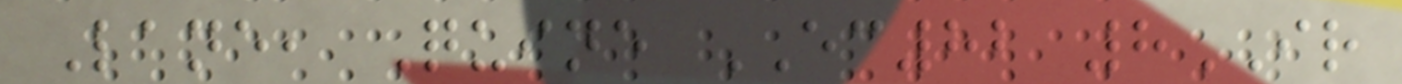Lane, Quine EC82 8IR
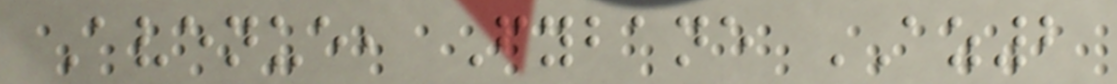Avenue, Fybane AZ2
